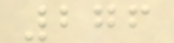276
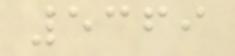5369
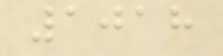1018
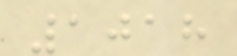1018
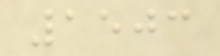1503
